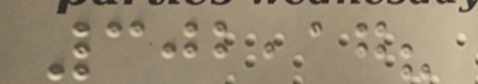302,17?
